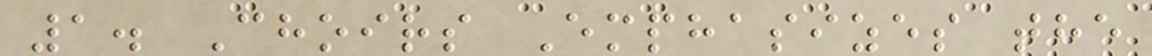1. Choirs Emphasizes the
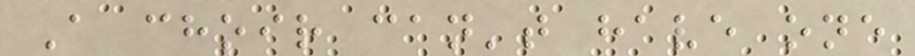A choir can't have one
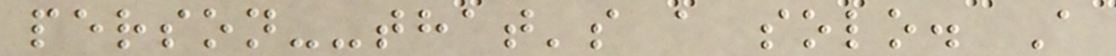person--that's a solo. A
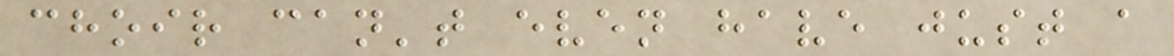choir can't even have just a
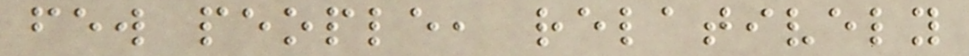few people, relatively
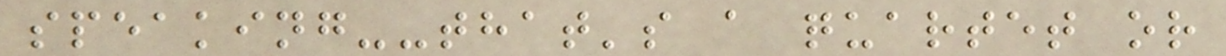speaking--that's a quartet or
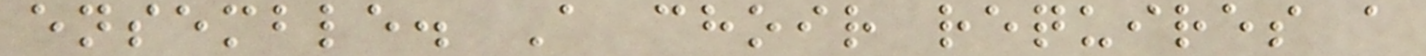ensemble. A choir requires a
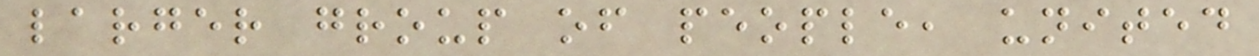larger group of people, united
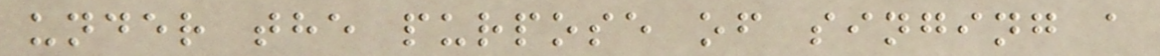under the purpose of singing a
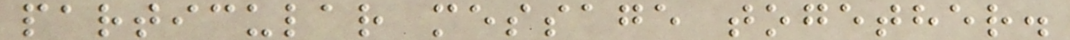particular message together.
